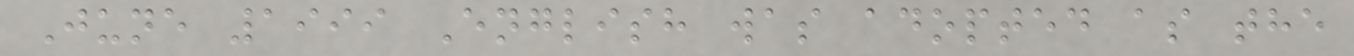June 1999 English was adopted as the
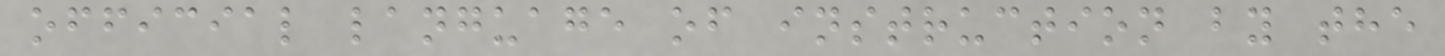official language of instruction by the
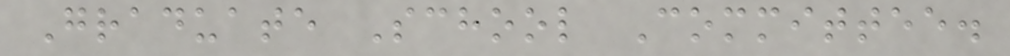Graduate School Committee.
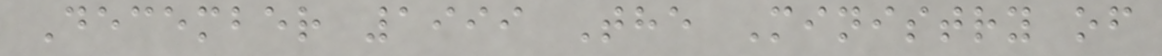December 1999 The Ministry of
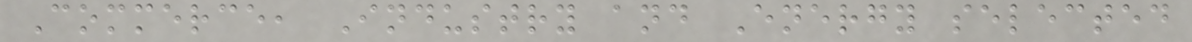Commerce, Industry and Energy selected
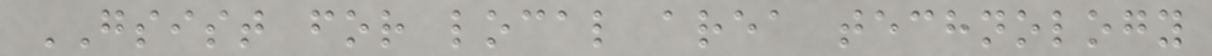GSIST for local area technology
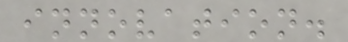innovation.
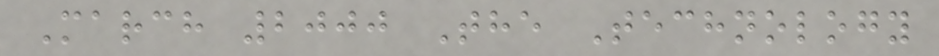March 2000 The Technology
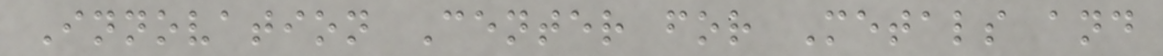Innovation Center for Metals and
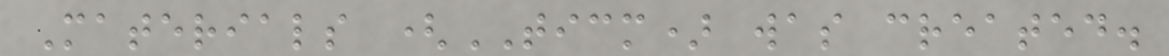Materials (TICM) was created.
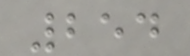254
